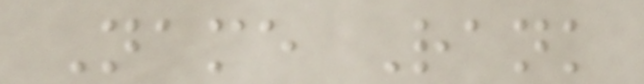Name Rank
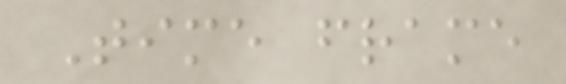Time frame
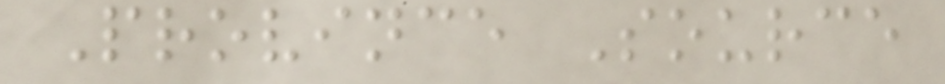Province Source
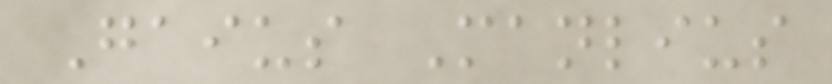Gaius Manlius
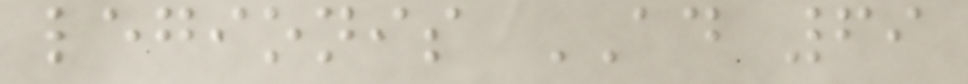legionis AD 69
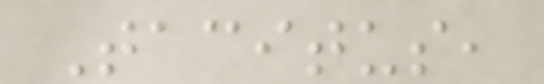Tacitus,
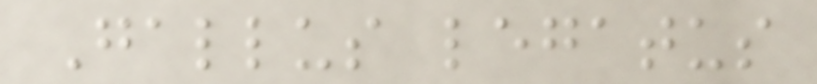Gallus legatus
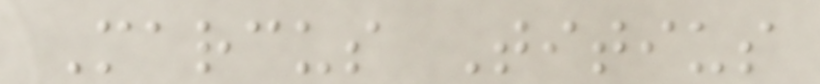Marcus Titius
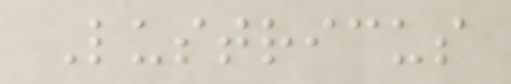Lustricus
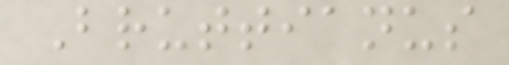Bruttianus
